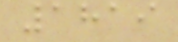1819
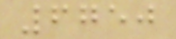6750
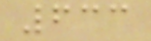633
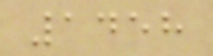1458
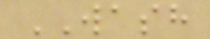WASH
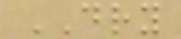DRY
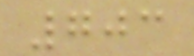703
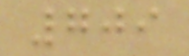709
